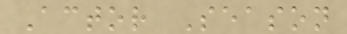Actor Season
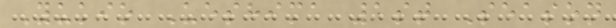Yukio Ueshima 1st Season
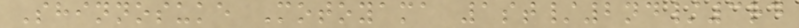Shinnosuke Motoyama 1st/2nd/3rd
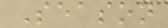Season
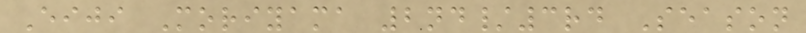Eiji Moriyama 2nd/3rd Season
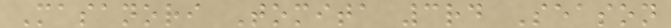Masanori Tomita 3rd Season
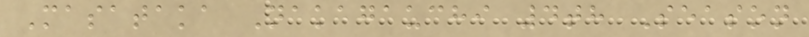Masataka Nakagauchi 4th Season
